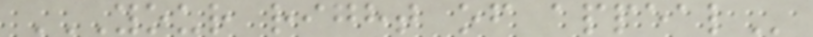YOUR RIGHT OF APPEAL
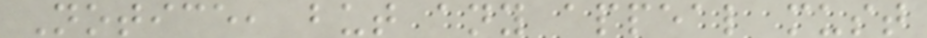Notice, but any appeal must
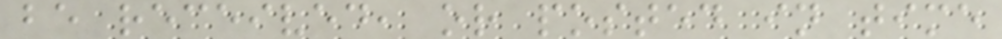be received, or posted in time
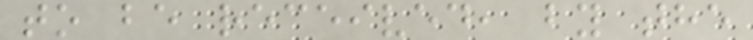to be received, by the
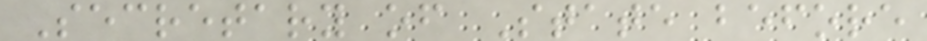Secretary of State before
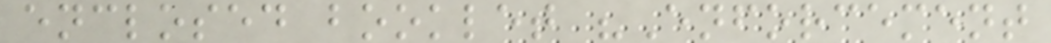enclosed booklet "Enforcement
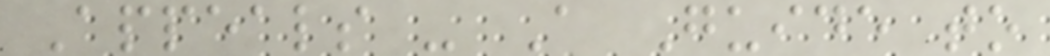Appeals - A Guide to
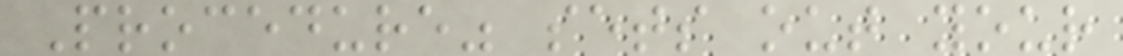Procedure" sets out your
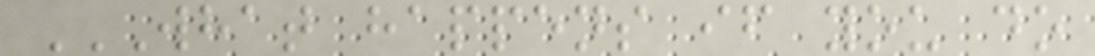WHAT HAPPENS IF YOU DO
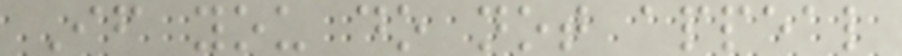If you do not appeal
